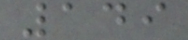149
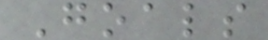Goals
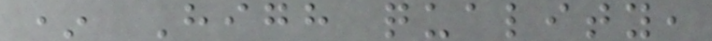* High quality,
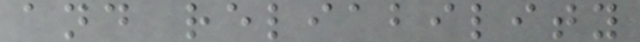and reliability
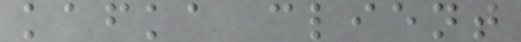kafka client
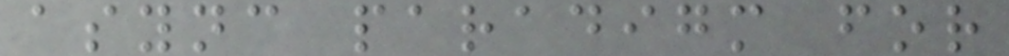async paradigm for
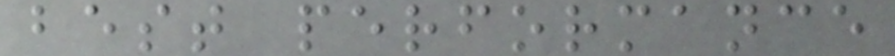best performance
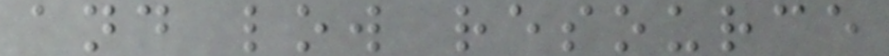and low resource
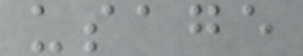usage
